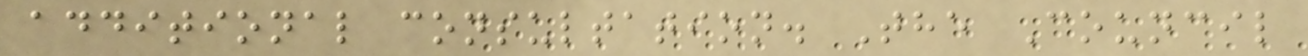additional consultation. The Council
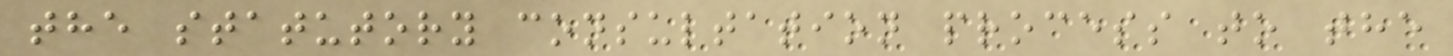the statutory consultation process to the
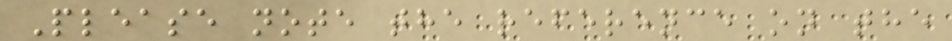Please note the reference on the
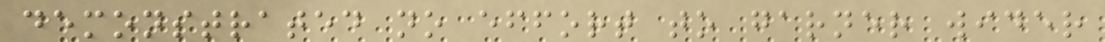demonstrated no effort to garner wider
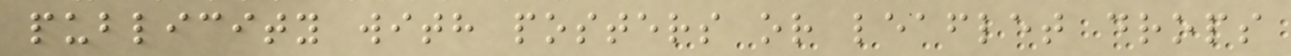publicity with posters or leaflet drops
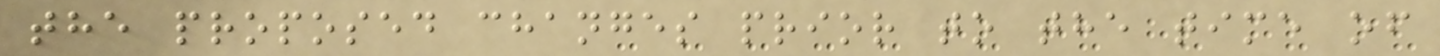the proposed changes prior to the time of
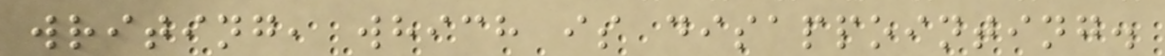writing, which is disappointing.
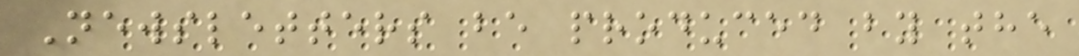Newsletters be produced by the
